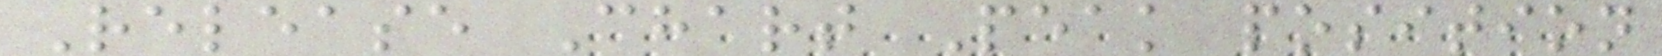Release Chart Peak position
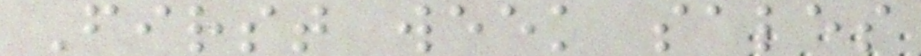First week sales
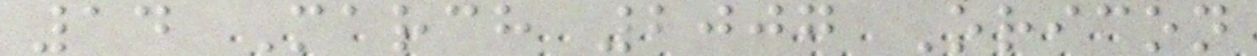14 March 2007 Oricon
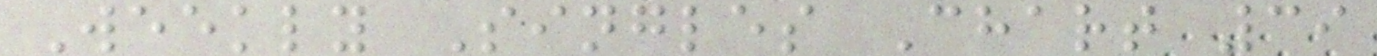Weekly Singles Chart 39
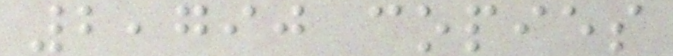2,790 copies
